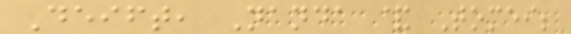Deift, Nanda & Tomei;
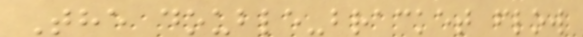The double-bracket flow
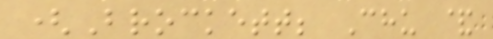(Brockett; Chu &
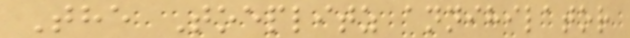The Toeplitz annihilator
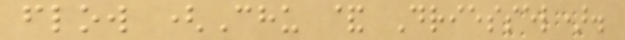flow (Chu & Driessel).
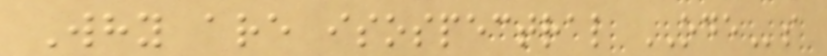Why are isospectral ODEs
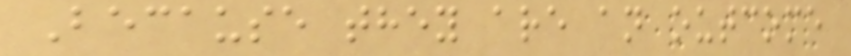Because they are an outcome
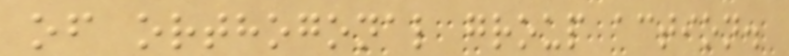of orthogonal group action.
